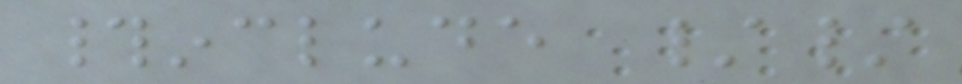#include //
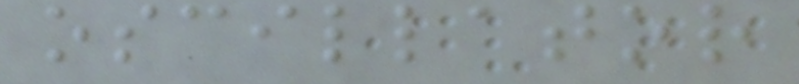oscillator
